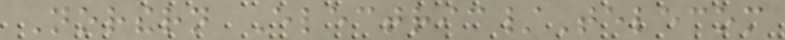Northern Electric/Telecom
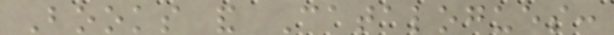Books and Catalogues:
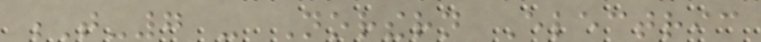T-7 - Northern Electric
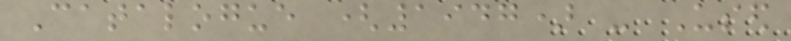Catalogue (1947) - Used
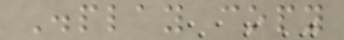Display copy
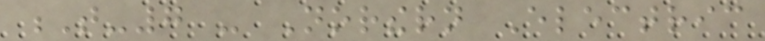T-7 - Northern Electric
